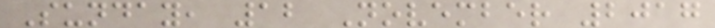Sunday, 12 November 2017
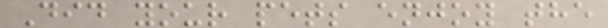Did your pets enjoy the
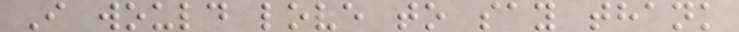I would love to say thank
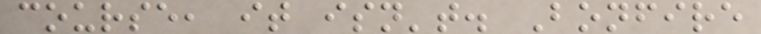course, it isn't. Bonfire
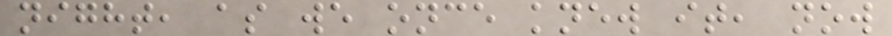night, as we once knew it, now
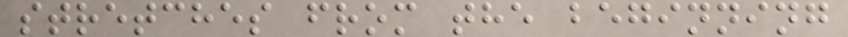stretches from the beginning
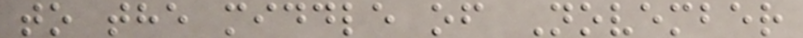to the middle of November
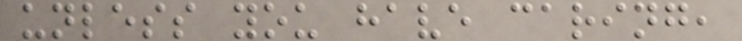unless you have caring,
